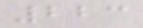223
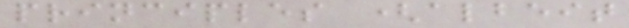principles (albeit
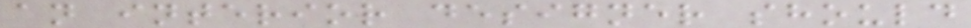an interior designer should
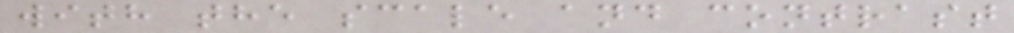with the scale and contrast
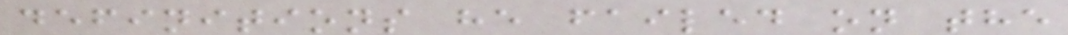definitions he failed on the
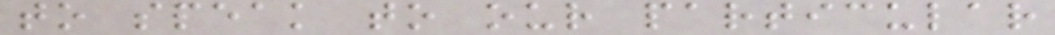to speak to our particular
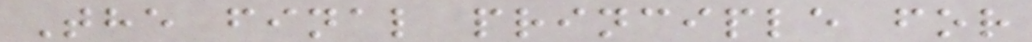The final principle for
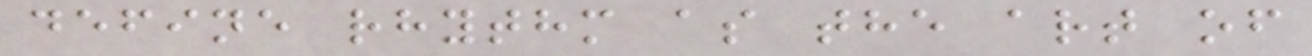define rhythm as the art of
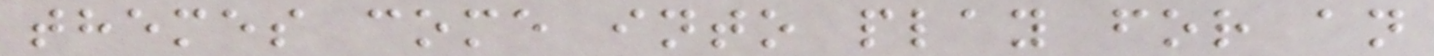themes come into play for an
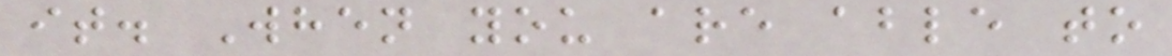it. When you are able to
